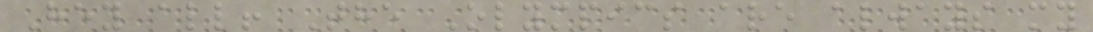Hey all! The Olympics are always my
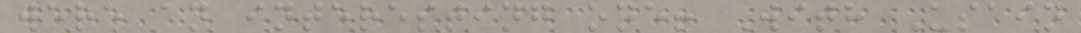were an interesting one! With Usain
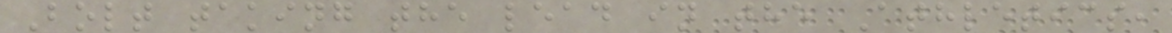Bolt taking the lead in the Athletics,
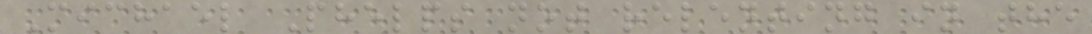Michael Phelps not relenting in the
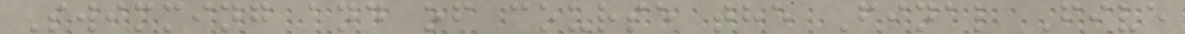Swimming and of course the Final Five
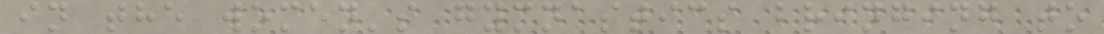in the women's gymnastics bringing to
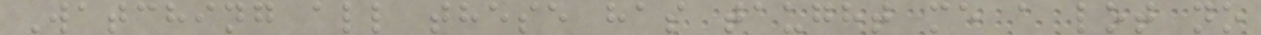Watching all these has taught me a lot no
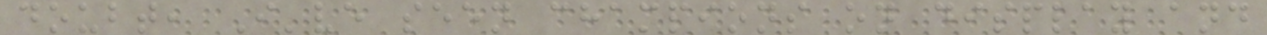doubt, I've seen champions on display and
